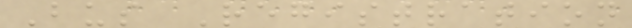Bus Registration
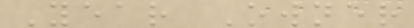Year Owner
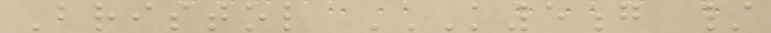Bristol K5G /
